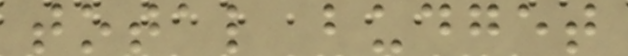total budget
